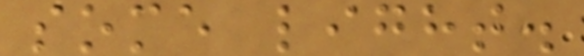some light.
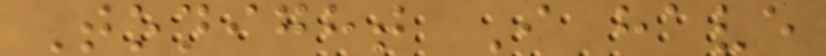Tonight I have
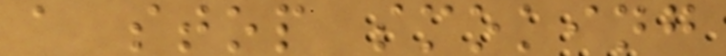a stop smoking
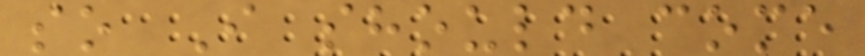so I should come
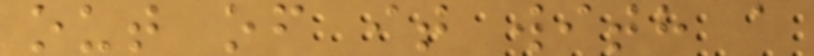out of it with a
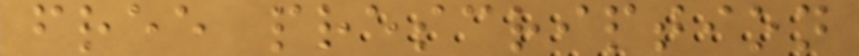free prescription
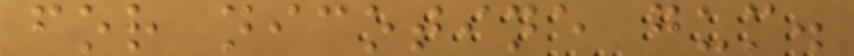for nicotine gum.
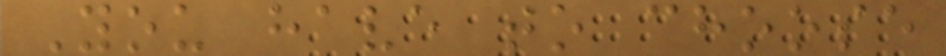You have to choose
